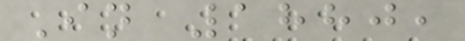In 1880,
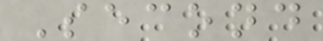Second
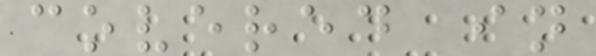covered in
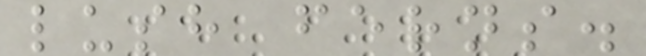lush ferns.
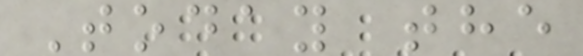Today the
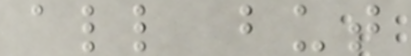all but
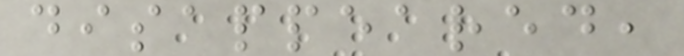disappeared,
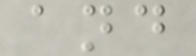and
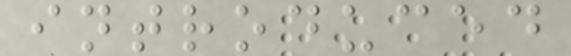introduced
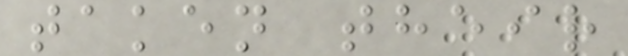taken their
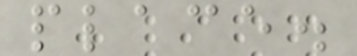place.
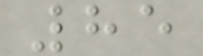85
